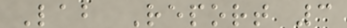Lab Report 3
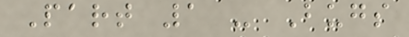Part 1 - Bugs
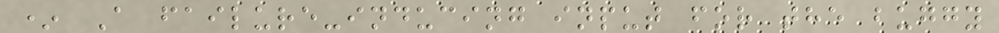* A failure-inducing input for the buggy
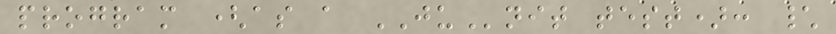program (as a JUnit test): \
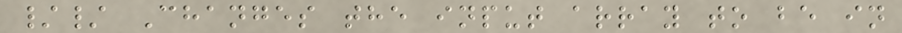// Changes the input array to be in
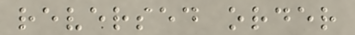reversed order
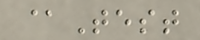@Test
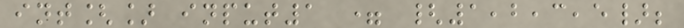int[] input1 = {1,2,3,5};
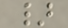}
